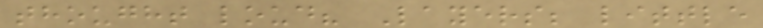thought loud? Layers; little
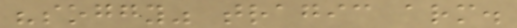"soggy" tragic arm.
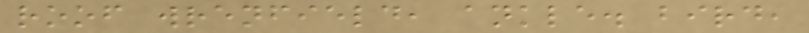roof wrenfield, ankle. bird,
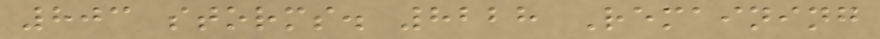803 storms. 8228 Remaining
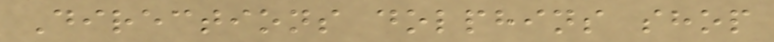Directions dolphins shop
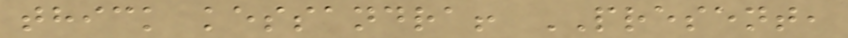thick kessandra! PRESENT,
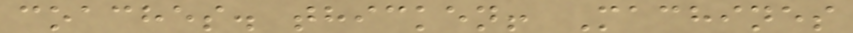coaches. thicken! Machines
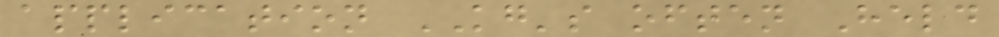application KG's often Held
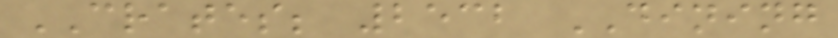CRATES; 2532 DINING
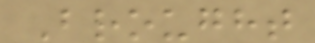Brought
